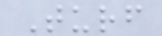Turf
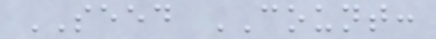SEED COUNT:
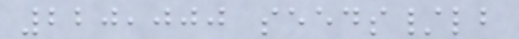220,000 seeds/lb
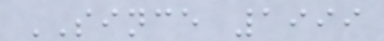SINCE 1999
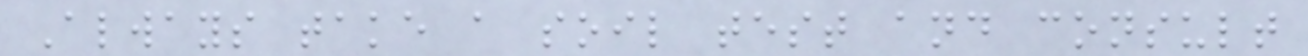Always take a soil test and consult
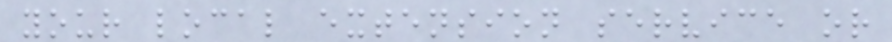your local extension service or
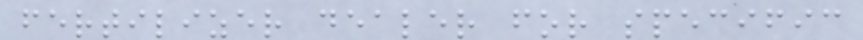fertilizer dealer for specific
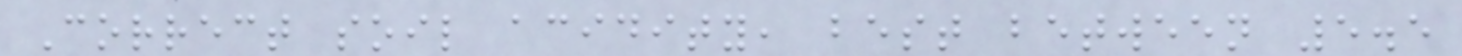Correct soil acidity, best between 5.5
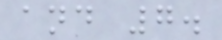and 7.
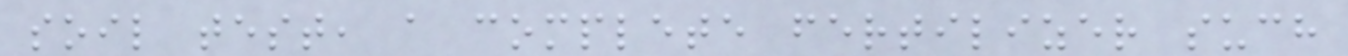soil test, a complete fertilizer such
